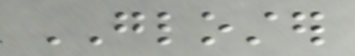GLOSTER
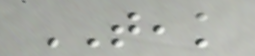TEAK
